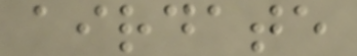airdate
